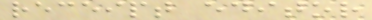receipt editor
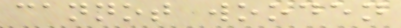cannot wooden
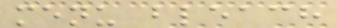menu bleach
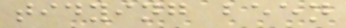tidying been
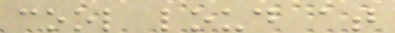cool loud at
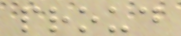proud
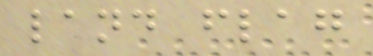land flag
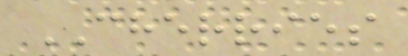CHERRIES
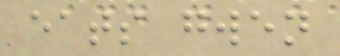eats gwen
